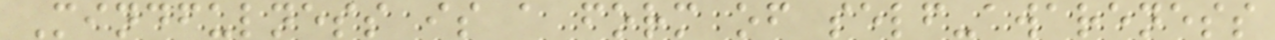Mindfulness is a form of self-awareness
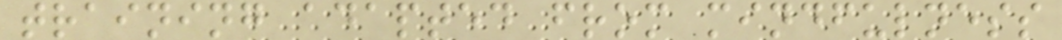training adapted from mindfulness
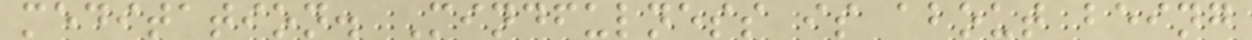meditation. Mindfulness is about being
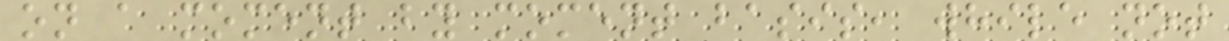on a moment by moment basis, while not
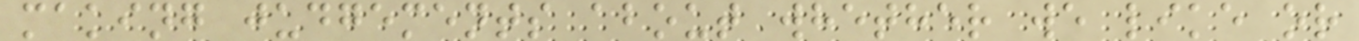making judgements about whether we like or
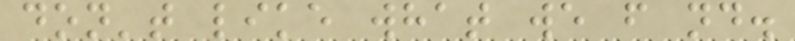don't like what we f nd.
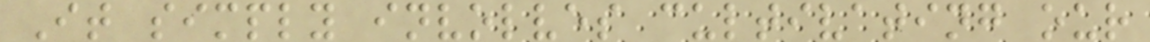It simply involves cultivating our
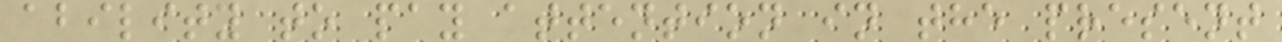ability to pay attention in the present
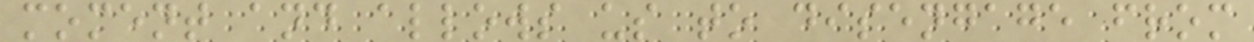moment and allows us to disengage from
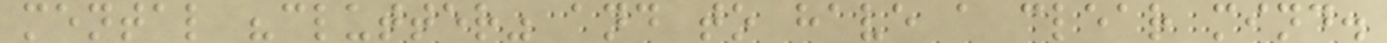mental "clutter" and to have a clear mind.
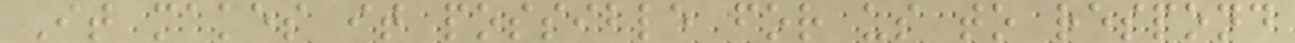It makes it possible for us to respond
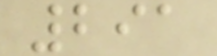291
